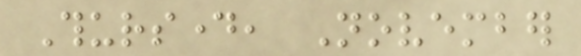Thursday, November
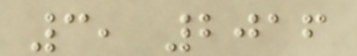3, 2016
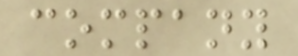company
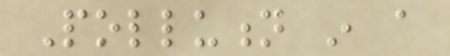Pollution in a
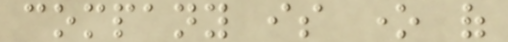company is one of
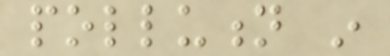pollution in
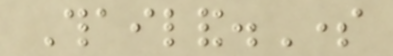Thailand.Some
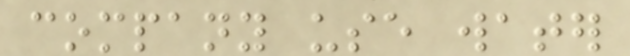company use water
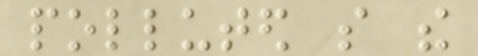polluted so the
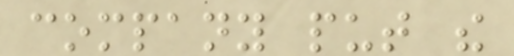company put the
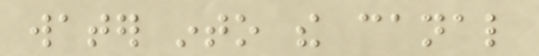water into the canal
